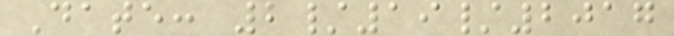Date: 2/19/2017
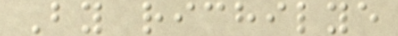By richilye
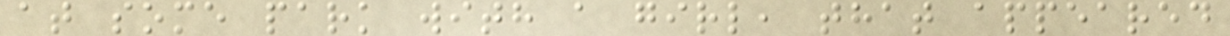at some park with a girl, that appeared
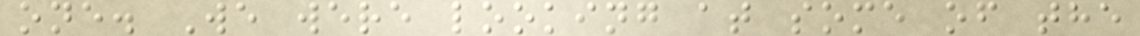one. We were looking at some of the
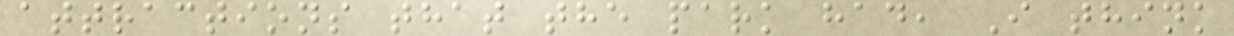attractions that the park had, I think
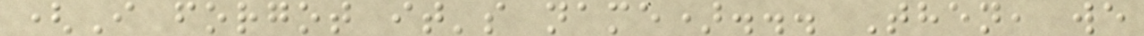(I forgot it's name)... Then, we
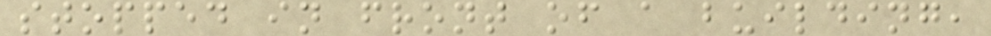stopped in front of a building,
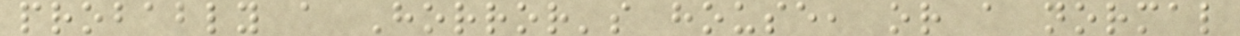probably a Horror's house, or a normal
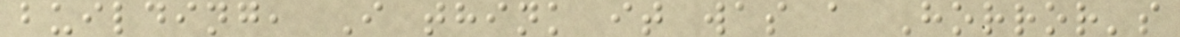building, I think it was a Horror's
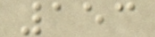153
